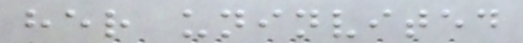her uninvited
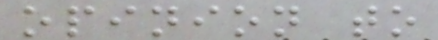opinion to
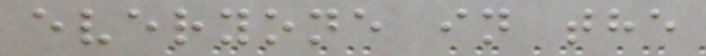everyone in the
